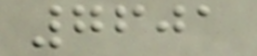7601
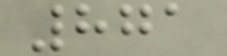871
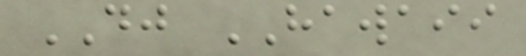DJ HAWAII
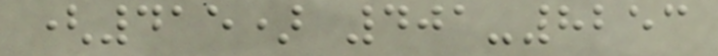(415) 401-8253
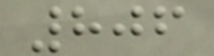806
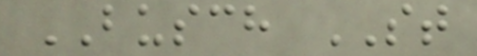BUSCH ST
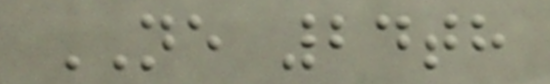NE 24th
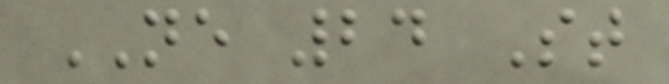NE 24 St
